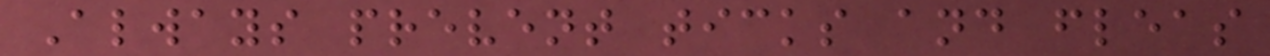Always prevent ticks and fleas
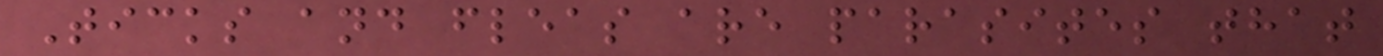Ticks and fleas are parasites that
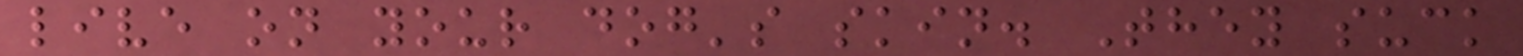live on your dog's skin. They suck
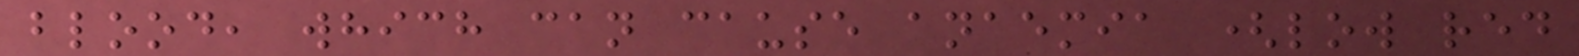blood, which can cause anaemia (low red
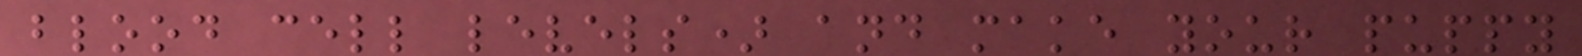blood cell levels) and make your puppy
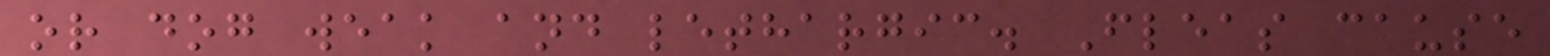or dog weak and lethargic. Fleas cause
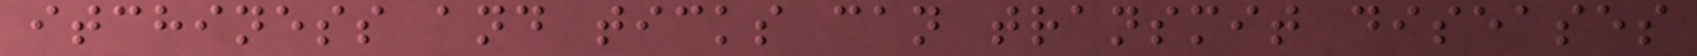itchiness and ticks can transmit diseases
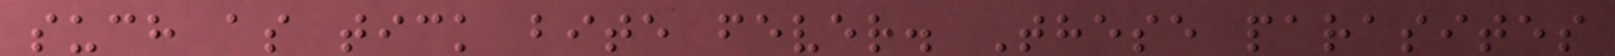such as tick bite fever. These parasites
